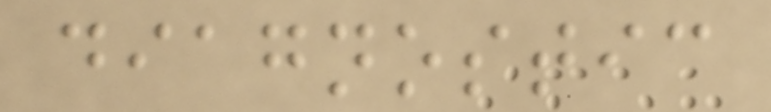diagnostic
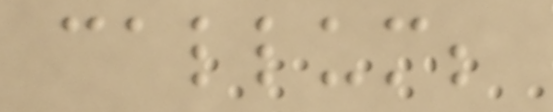callum;
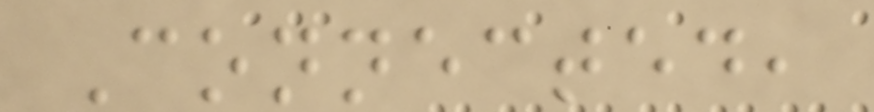Connected,
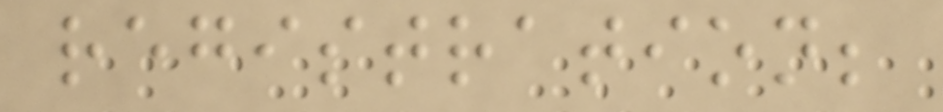registration;
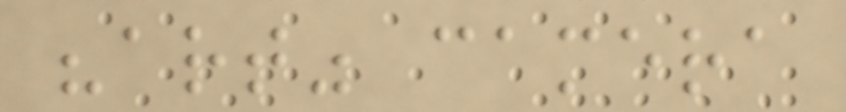"art" camera
